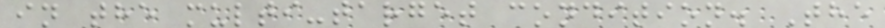in the multi-target condition. The
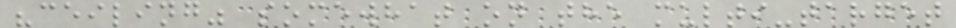"ceiling" somewhat on the multi-target
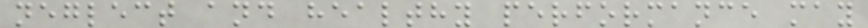neglect and healthy performance may
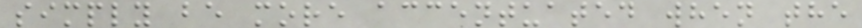simply be more accentuated when the
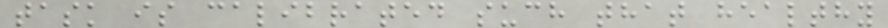task is calibrated such that healthy
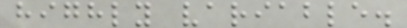highly variable.
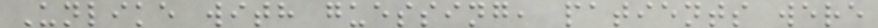Unlike with guessing, patients were
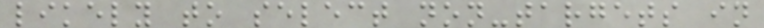likely to select non-targets in
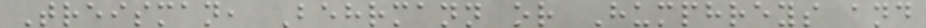Treisman, Behrmann or Humphreys and
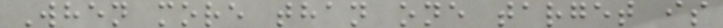When more than one target is
